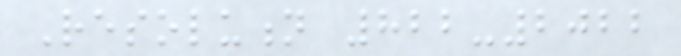Resolution 822-2022
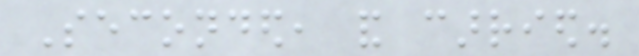Seconded, and carried.
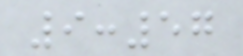9:57
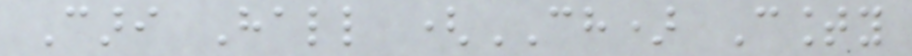Cari Hall (CH) County
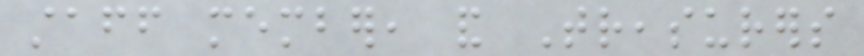staff member, and Treasurers
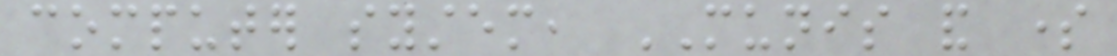computer system, MUNIS and some
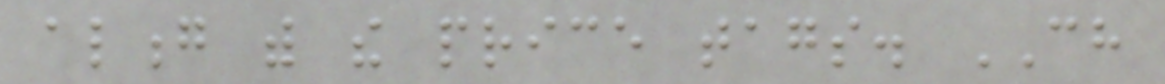along with the price tags. CH
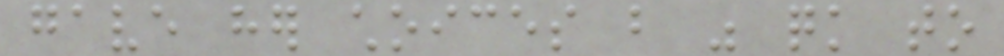gave her choices but was quick to
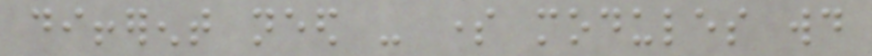different need - some modules would
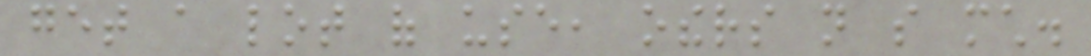get a lot of use, others not so much.
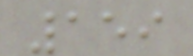159
